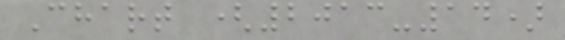Chart (2013-14)
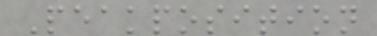Peakposition
